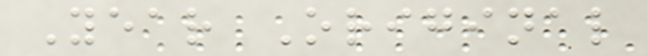Year Original
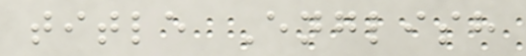title English
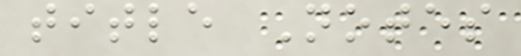title Notes
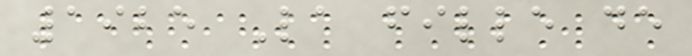1925 La fille de
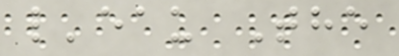l'eau The
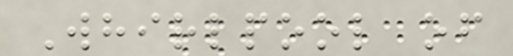Whirlpool of
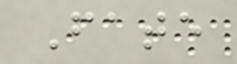Fate
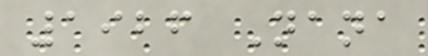1926 Nana
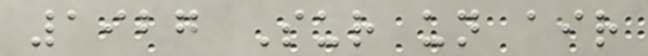1927 Sur un air
